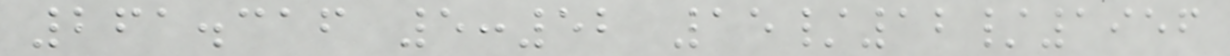261.316 5:52 15/12/1956
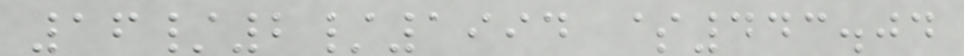16/2/1994 $443.04
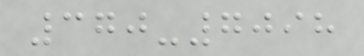370-7098
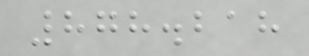878.218
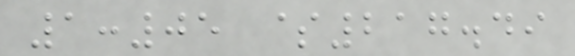1:05 $217.49
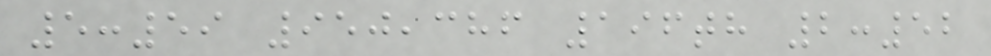5:59 950,386 196th 2:52
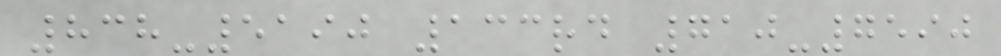838-5190 133rd 710-7590
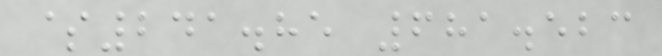$241.85 681.523
